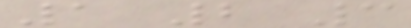1 2 3
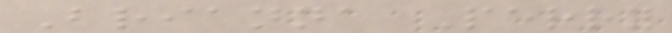Brianna Perry
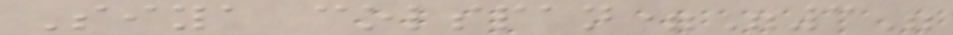Siya colspan="3"
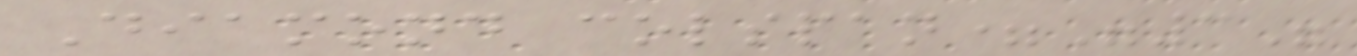Diamond colspan="3"
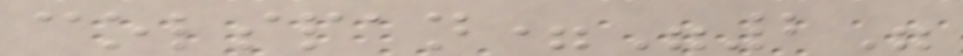colspan="2"
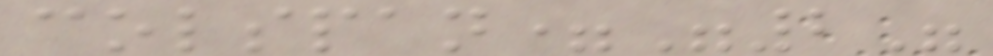colspan="2"
